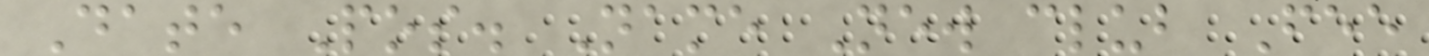Date Pos. Name New club Fee
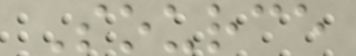Source
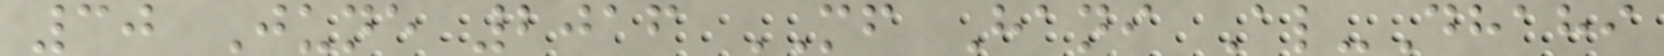30 June 2016 MF Hani Al-Dhahi
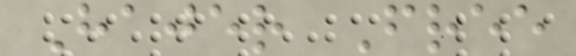Hajer Free
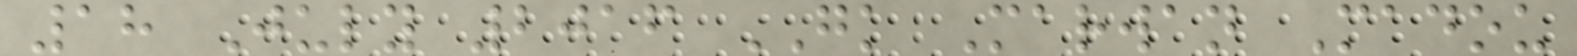18 July 2016 GK Marwan Madou
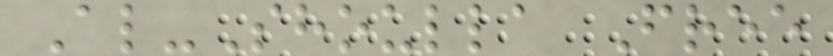Al-Shoulla Free
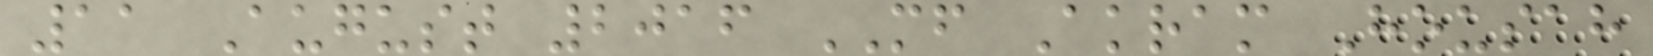11 August 2016 MF Akram Housah
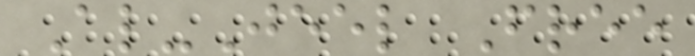Al-Jeel Free
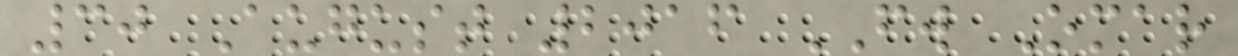30 August 2016 FW Omar
